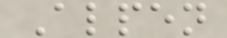Alpen
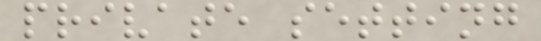private setting
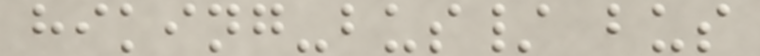hiking-bus/ bus
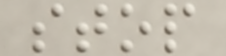stop
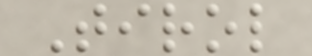Tirol
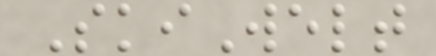SkiWelt
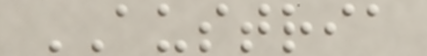AUSTRIA
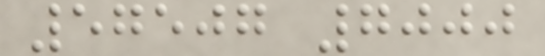57507 7000
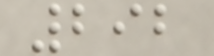292
